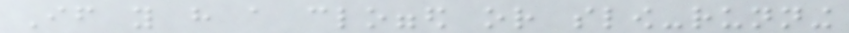If you have a clogged or slow-running
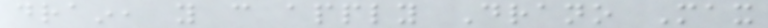drain, you can apply Drano Max
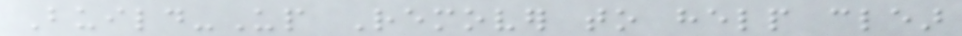Build-Up Remover to help clear
